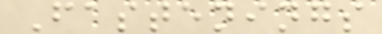Fastenings
